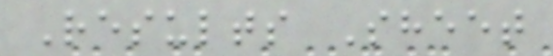Results Sheet
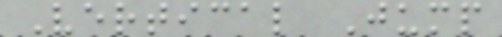Vertical Jump
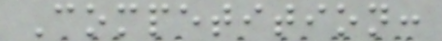Competition:
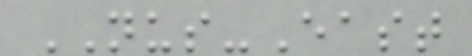NUS-East
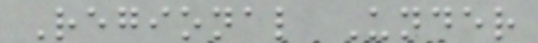Regional Under
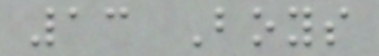13 Boys
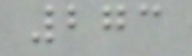273
